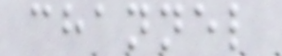channel
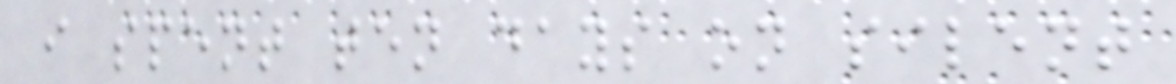i spent ten days on silent
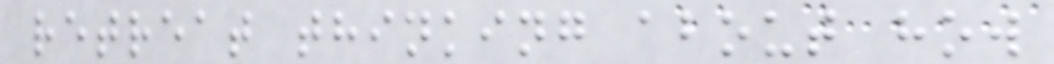retreat thinking about how
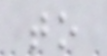to
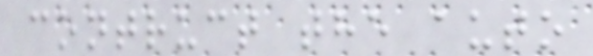contruct the auto
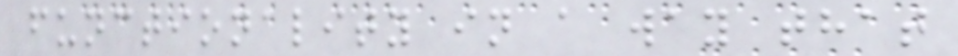functionality in a way that
